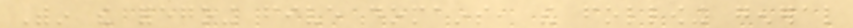Within the foregoing five domains, the following general
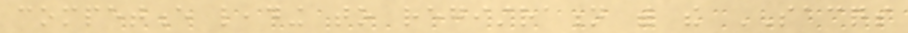competence leading to registration with the SACQS
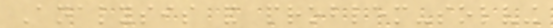Analysis and problem-solving
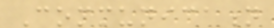Communication
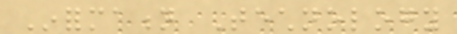Information Technology
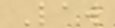Law
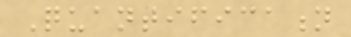Quantification
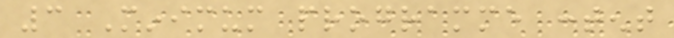3 Minimum programme content
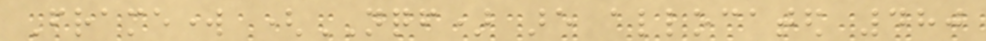Framework (NQF) are allocated 480
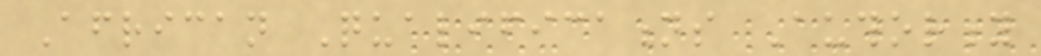African Qualifications Authority
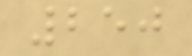250
